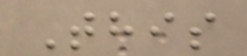This
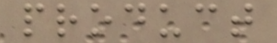product
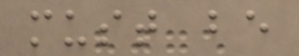must be
